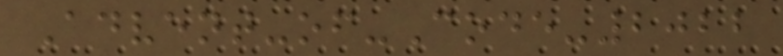Advent-of-Code-2022
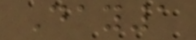Day1
